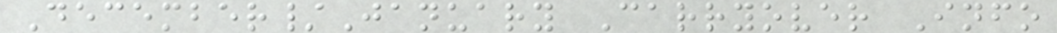December/January Carryover Info
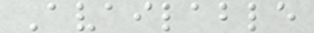Available
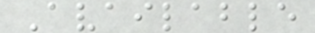Available
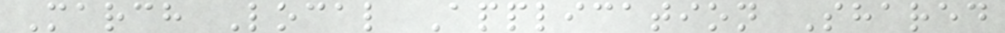March Local Application Shared
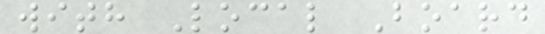with Local Board
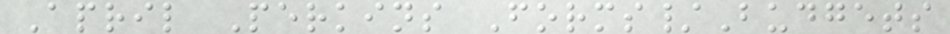April Perkins Forms/Budgets
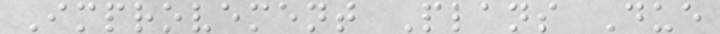Improvement Plans Due
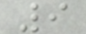9
